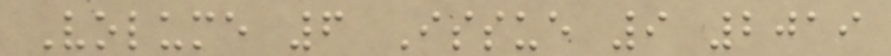Volume 6 Issue 9 2019
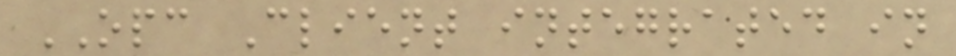OPC Client integrated in
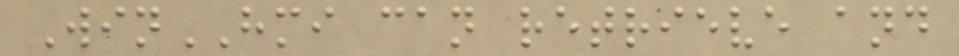WinHMI can retrieve and
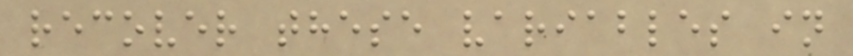recover these variables in
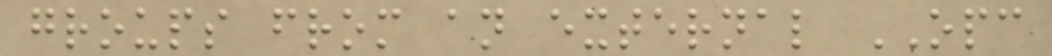groups from an external OPC
